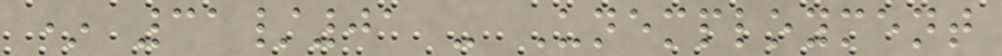* 31/01 - Unemployment
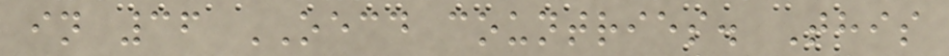in 36 OECD countries. This
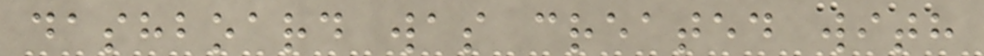dashboard was created with
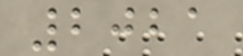2021
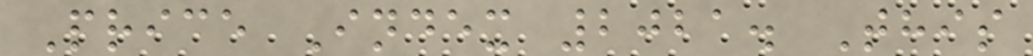Price Index 2021. This
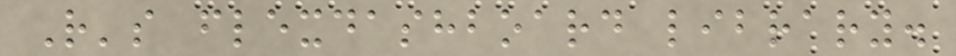R's flexdashboard library.
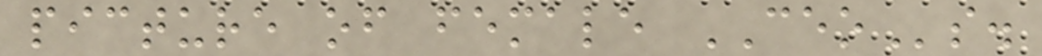picture of female CEOs.
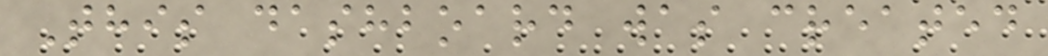This dashboard was created
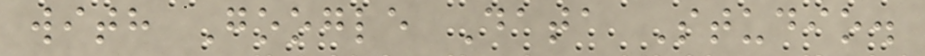with Google Data Studio.
